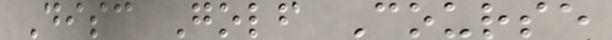Disc Golf Course
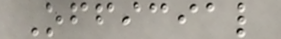Official
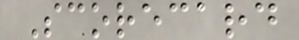Scorecard
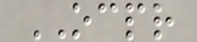OCPR
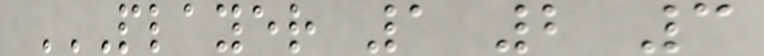PLAYER 1 2 3
